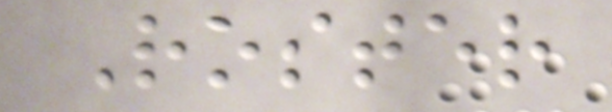Roster
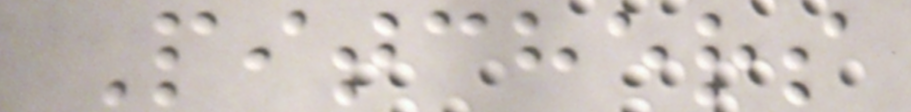Pitchers
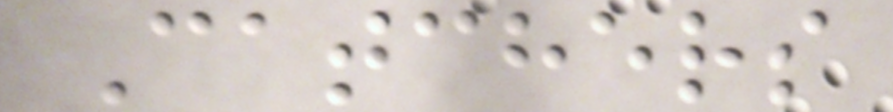Catchers
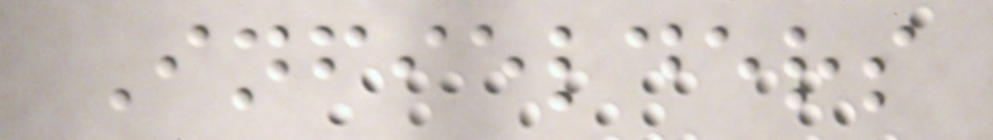Infielders
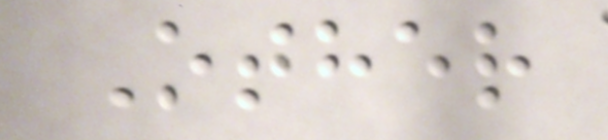Other
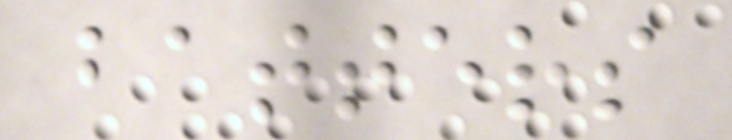batters
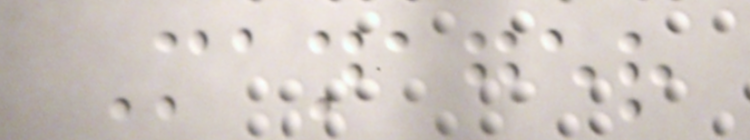Manager
